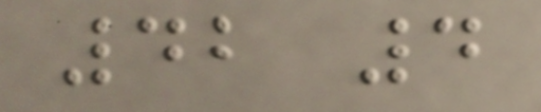42 4
